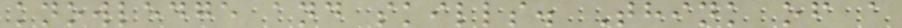knowledge and skills. Think of a
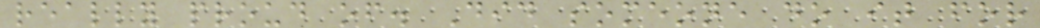really proud of. Did someone do it for
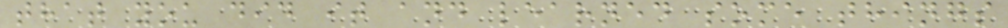that you did it and learned some things
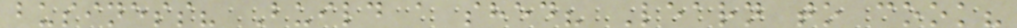business? Build a shed? Learn to cook?
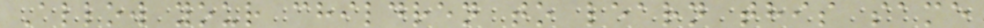Allow your children to learn this same
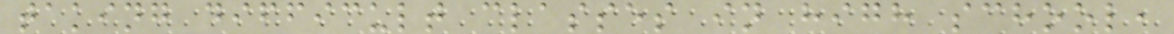taking difficult classes in high school,
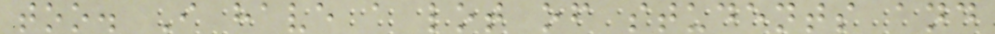too. I have a lot of students and
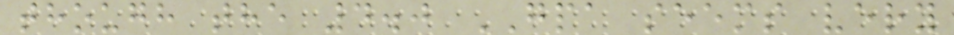though the 4.0 GPA seems very
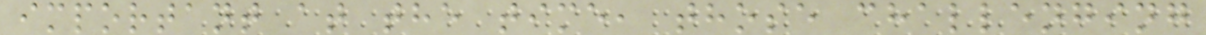important at the time, those challenging
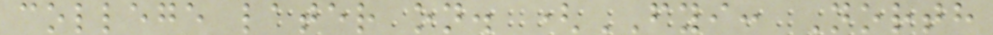college later on. (FYI: North
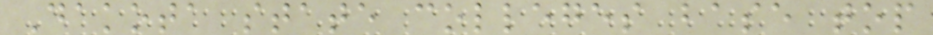Dakota state colleges base top
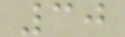30
